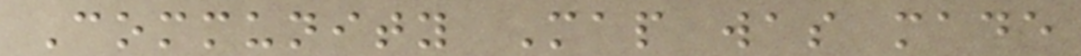Community Map was made
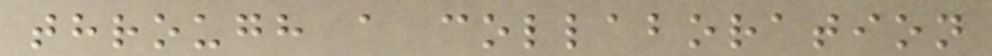through a collaboration
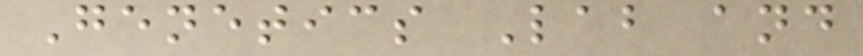Genetics Lab and
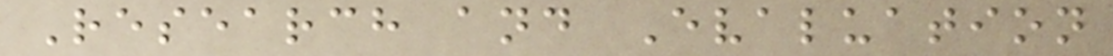Research and Evaluation
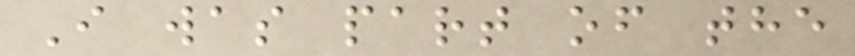I was part of the
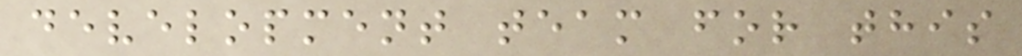development team for this
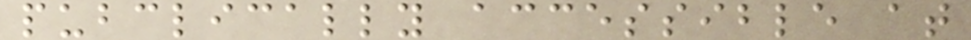pubclically accessible at
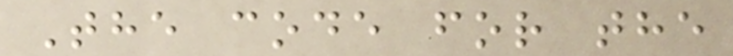The code for the
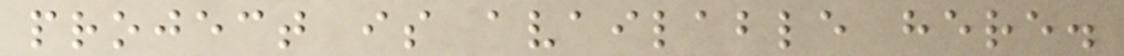project is available here.
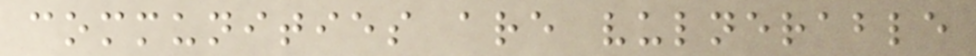communities are vulnerable
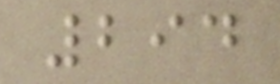294
